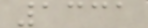1331
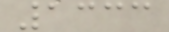1333
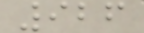926
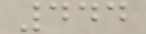444
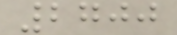2700
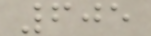605
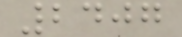2407
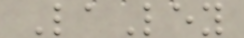LaLey
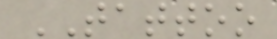TATTOO
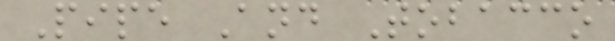Pipe And Tobacco
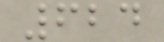624
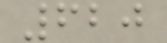620
